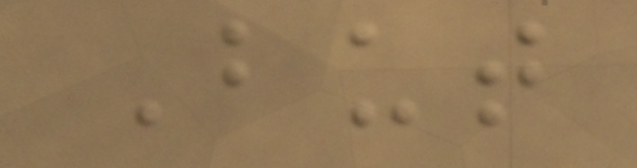But
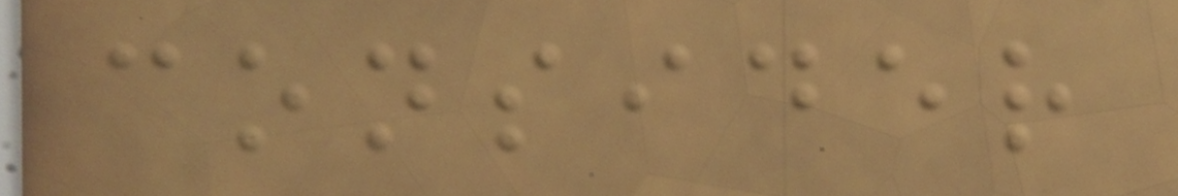consider
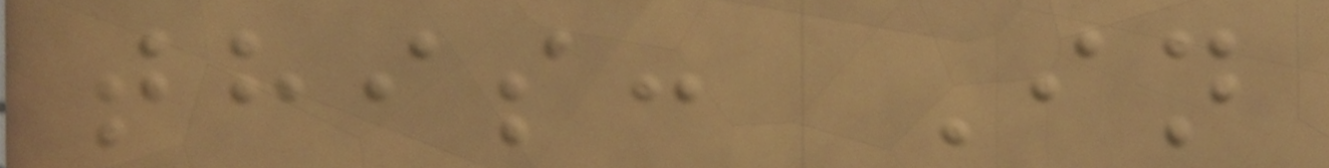this: In
